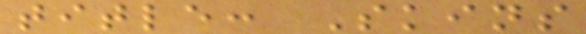title: Skins
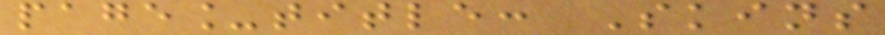page_title: Skins
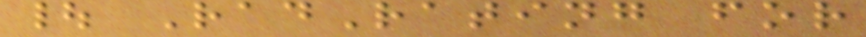| RadRating for
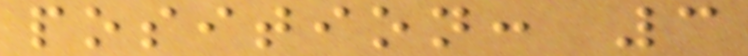position: 3
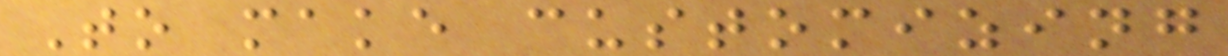To make customizing
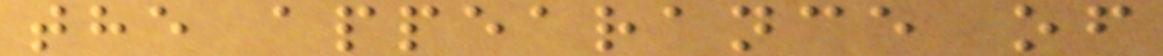the appearance of
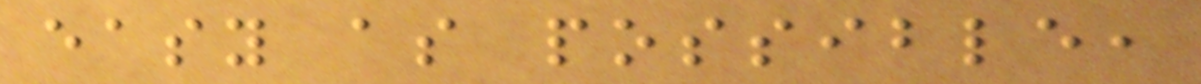easy as possible,
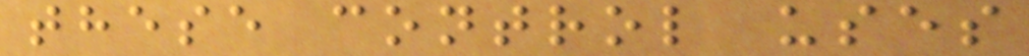these control uses
